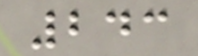243
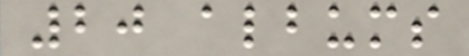20 albums
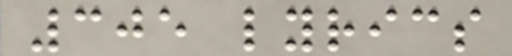305 lyrics
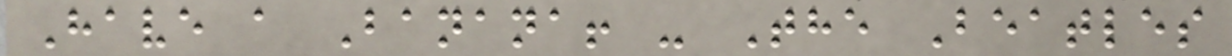Have a Banana! - The Beatles
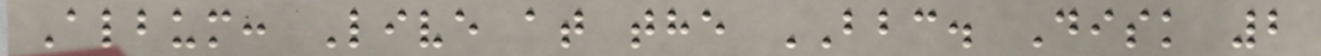Album: Live at the BBC. Disk 2
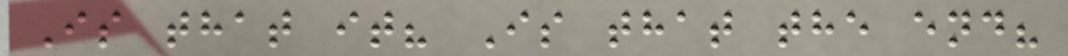Is that it? Is that the end?
